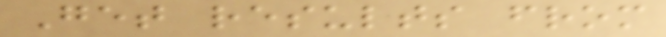Get results from
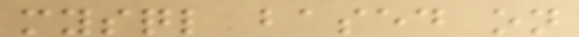mysql based on
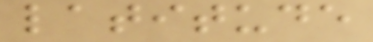latitude
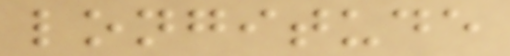longitude
